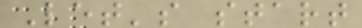Let's start
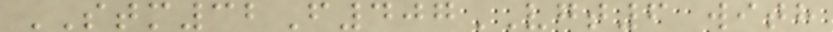STM32F407VGT6 with
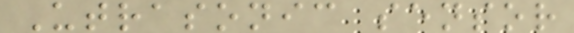Utrasonic sensor
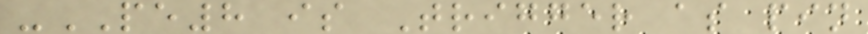-PE8 is Trigger as pin
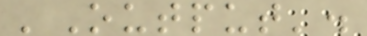'Output'.
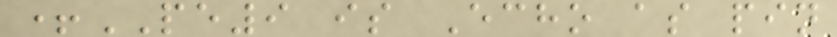+PE9 is Echo as pin
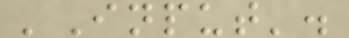'Input'.
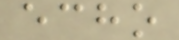echo
